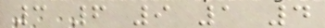3 6 9 1 4
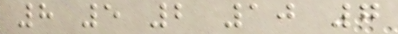8 5 2 10 7
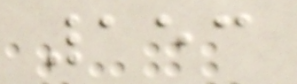153
